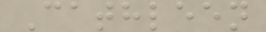Cathleen
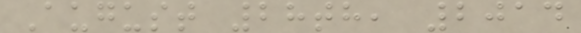August 28th, 2014
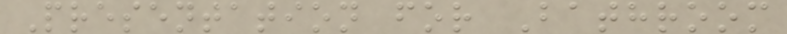Presentation for Bathroom
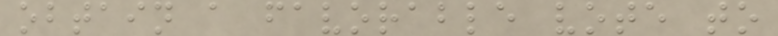obtain a favorable vote to
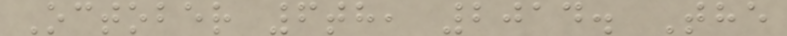October 6th, 2014. The
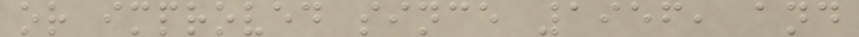or improved since 1956, and
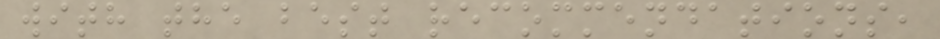with the best recommendations,
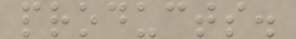products.
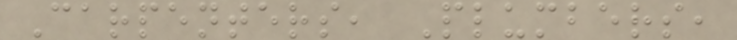Carpenters, Plumbers,
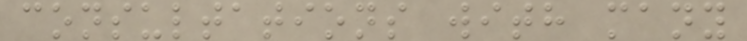consultations with many
